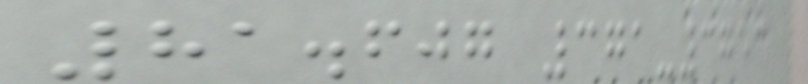81.607 371-3753
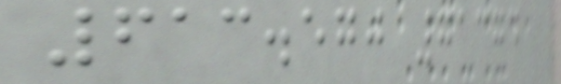613.570 71374
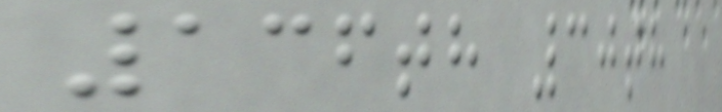136th 30th
